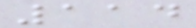114
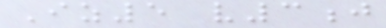Iz5 v3j
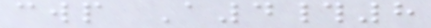cwp A4#8
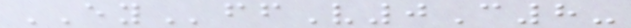EYffV0C8-
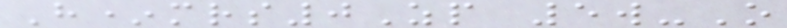H*mrs0Zp 5w-O
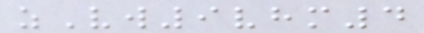zVw9vhm4
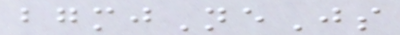bgmjNeJs
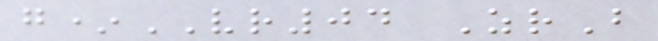g*VR04 ZrB
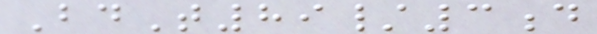BdT89/3d
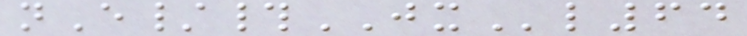nE/#JXl64
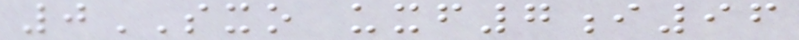0SXO uxf7i96
